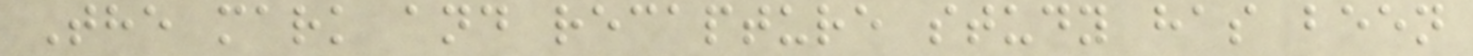The mark and recapture study has been
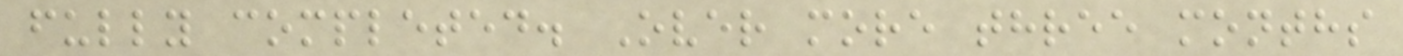fully completed. Over more three months
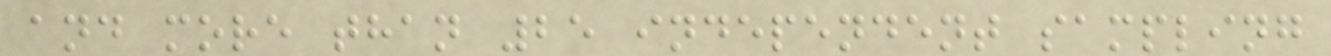and more than 25 independent sampling
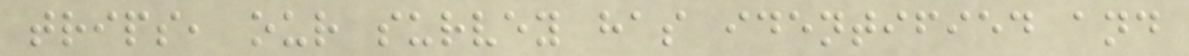trips, our survey has identified and
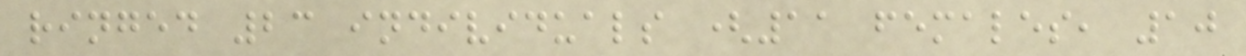ringed 23 individuals (11 females, 10
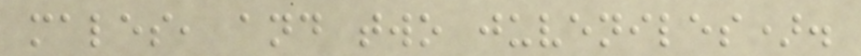males, and two juveniles).
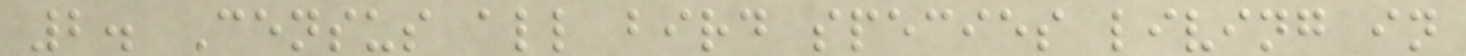2. Census all bird species living in
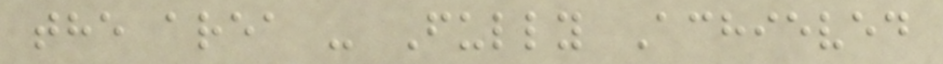the area - Fully Achieved
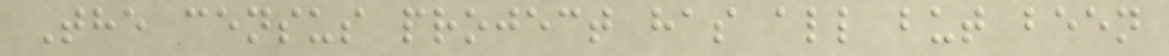The census project has all but been
